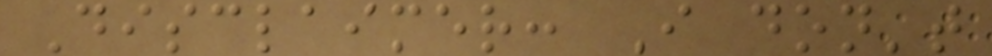Disclaimer: I don't
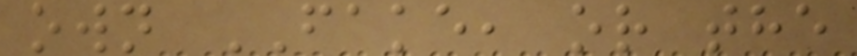own FAKE, or the
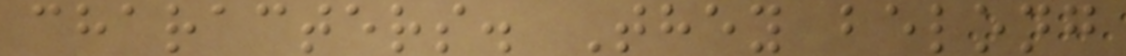characters. They belong
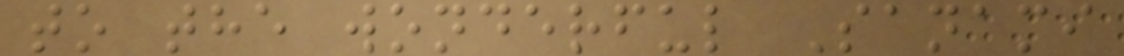to the wonderful Sanami
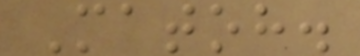Matoh.
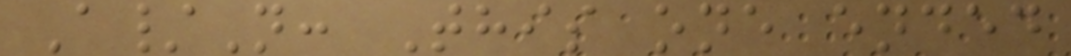A/N: This one ended
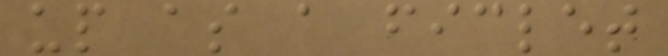up as a ficlet
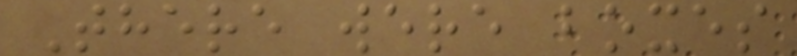There were boxes
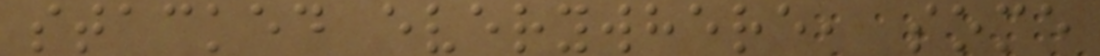stacked everywhere, some
